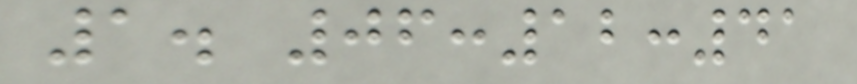1. 06:12:41
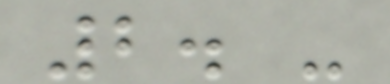2. -
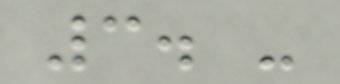3. -
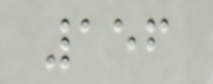156
